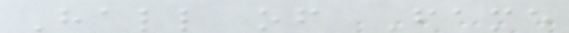Hall of Fame
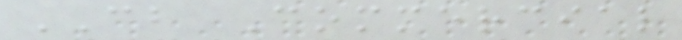CB Commercial
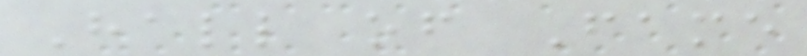Hall of Fame
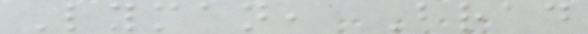Lyman, Brad
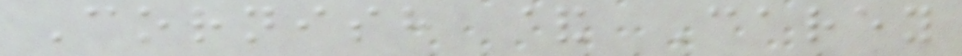Cornish & Carey
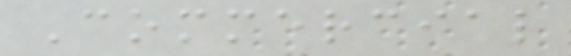Commercial
